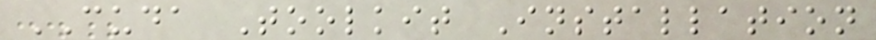CUDA Toolkit Installation
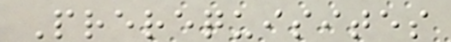Prerequisites
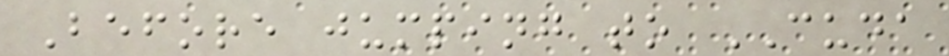Before jumping to CUDA
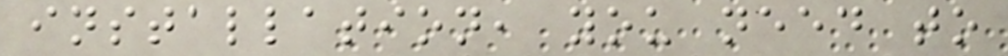installation, you need to
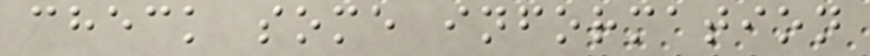check some information
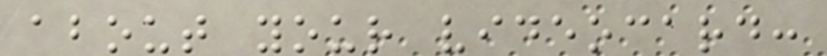about your videocard:
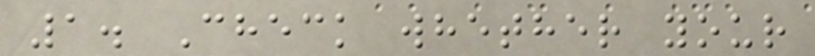1. Check whether your
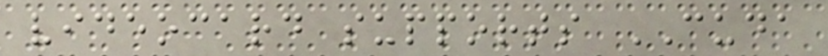videocard supports CUDA
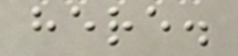here.
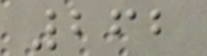262
